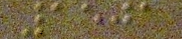1501
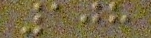108
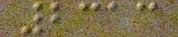2313
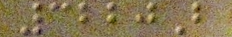3220B
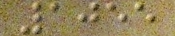1055
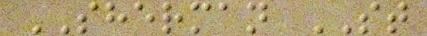SHERMAN ST
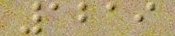1219
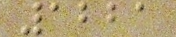1221
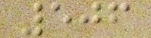506
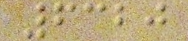6320
